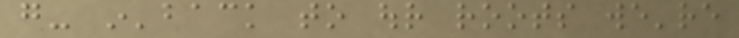go- in'back to our roots we're
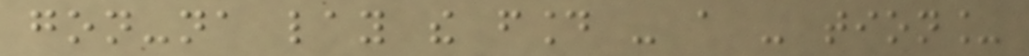gon-na lay the found - a - tion_
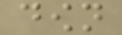down
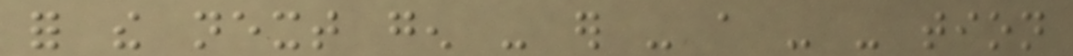for the next gen - er - a - - tion
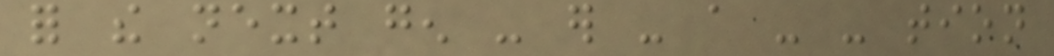for the next gen - er - a - - tion
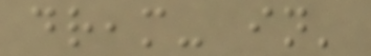dream- in'
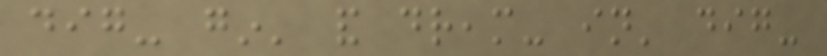dig- gin' and dream- in' dig-
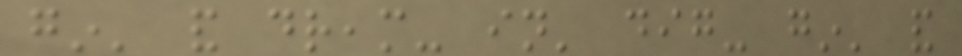gin' and dream- in' dig- gin' and
